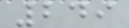249
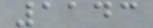1143
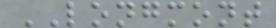LONGMONT
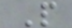P
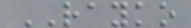RAYKO
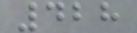428
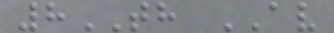8TH AV
